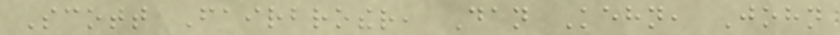Scott Fairbrother, Dan Kehn, John
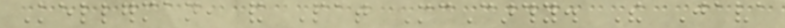Kellerman, and Pat McCarthy. The Java
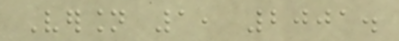Version 1, 2001.
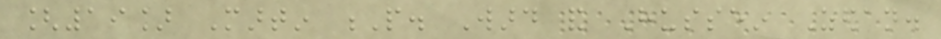[19] Martin P. Ward and Hussein Zedan.
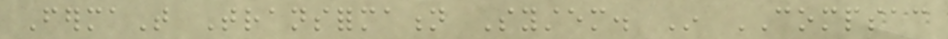FermaT Transformation System. In COMPSAC
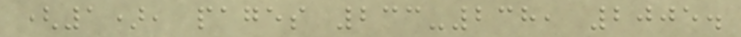(1), pages 233-238, 2005.
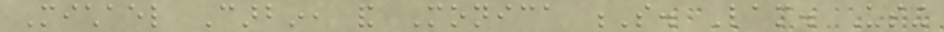Michael Carbin, and Monica S. Lam. Using
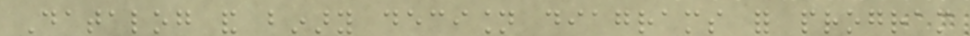Datalog and binary decision diagrams for program
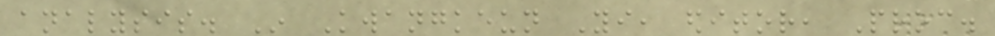analysis. In Kwangkeun Yi, editor, Proc.
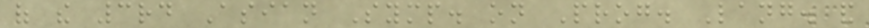of the 3rd Asian Symp. on Prog. Lang. and
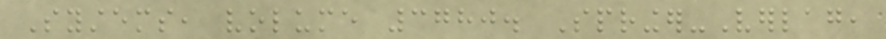Systems, volume 3780. Springer-Verlag,
